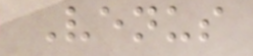Venus
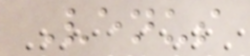Venus
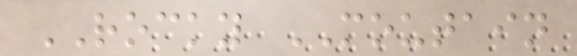ROCKY MOUTAIN
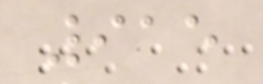915
